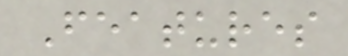Features
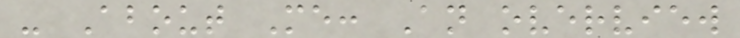- About Me: An overview
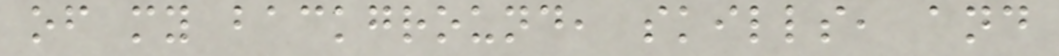of my background, skills, and
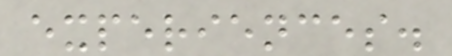experiences.
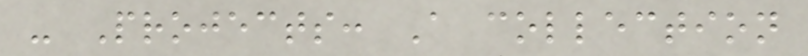- Projects: A collection
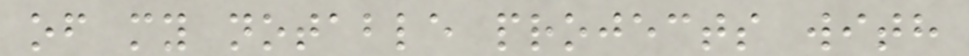of my notable projects with
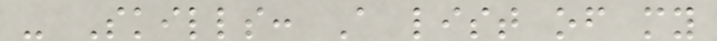- Skills: A list of my
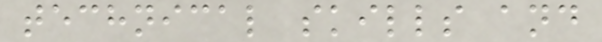technical skills and
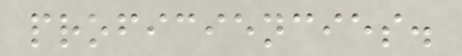proficiencies.
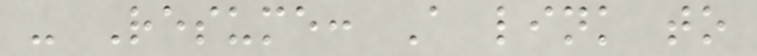- Resume: A link to
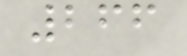266
